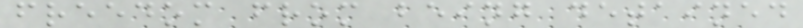freedom from being detained
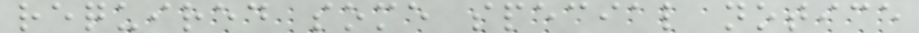required some special notice
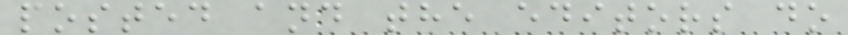posted and the editors do
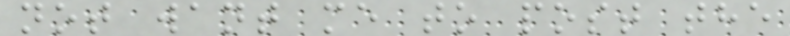not want me to post the
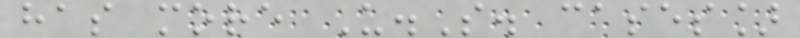has more U.S. cases]
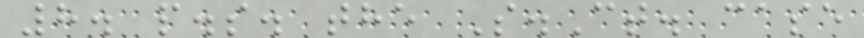8. p.s. the S.Ct. case
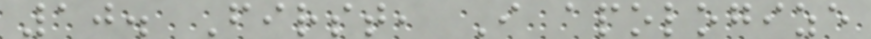10. First, I apologize
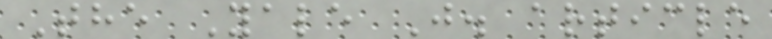The Yale J. article
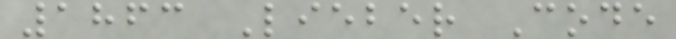1863 Lieber Code
